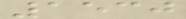1530
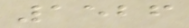1526
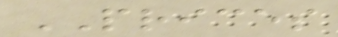PRICES
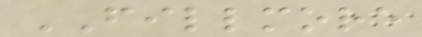FILLMORE
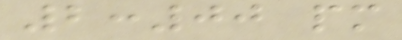2:00 pm
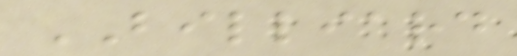BILLIARD
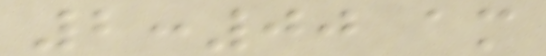2:00 am
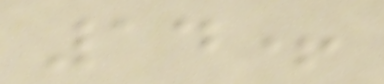14+
